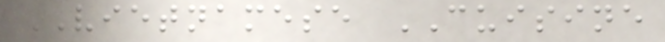VIETNAMESE CUISINE
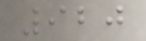920
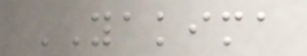YAKIMA
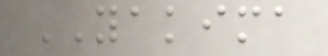YAKIMA
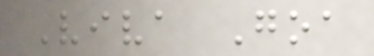Viva Goa
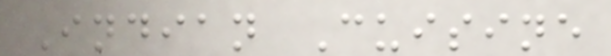Indian Cuisine
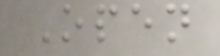Open
